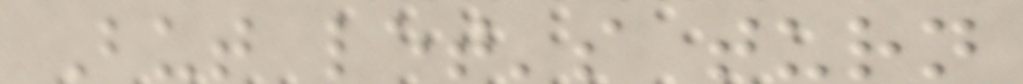But let's turn
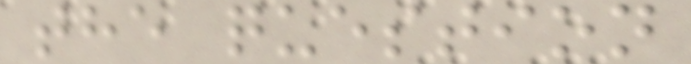the question
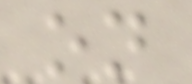on
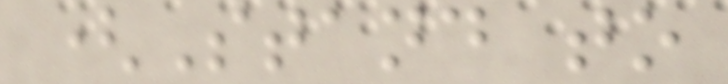(Stand to
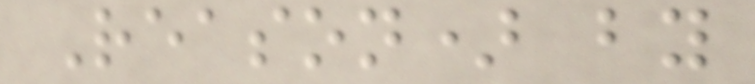Reason) by
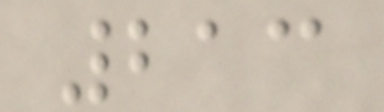213
